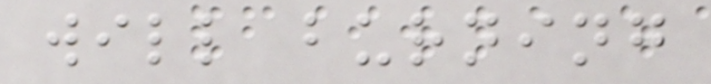will burning
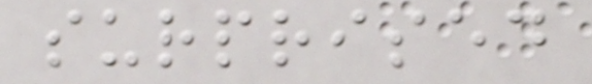surprised
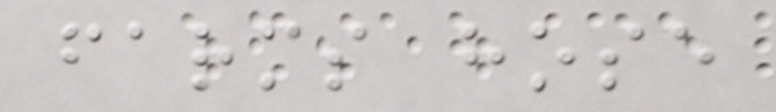farms hose
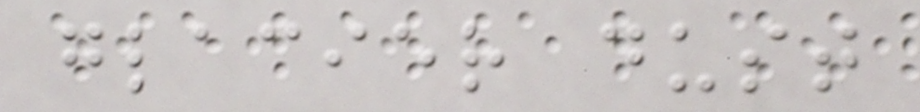glacier dust
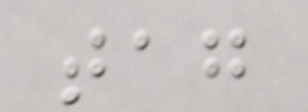tag
